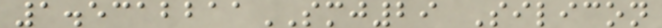1.5312211SMJ29 Silicon
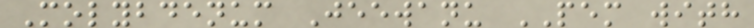Molybdenum Jeewanu PEM with
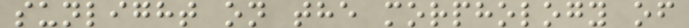sunlight on the morphology of
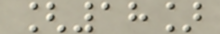[18]
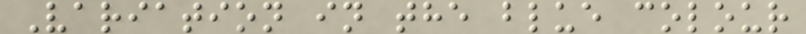Variation in the blue colour
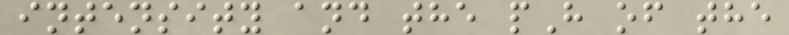intensity and the pH of the
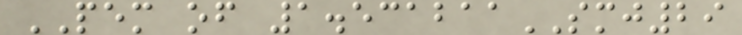PEM of 1.531211SMJ29
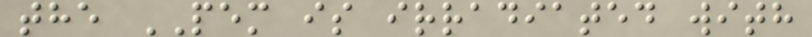the PEM is irradiated with
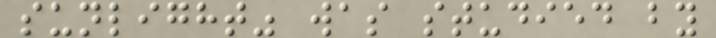sunlight" was studied by
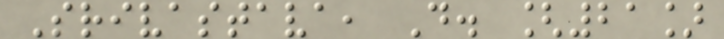Srivastava, D. [21]
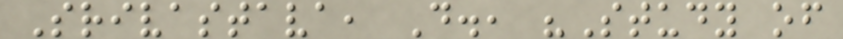Srivastava, D., "Study of
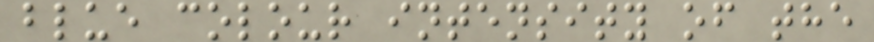blue colour intensity of the
